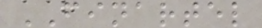FINARTEL
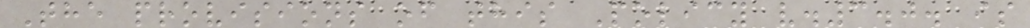The provisions of this Policy v.3.0. is
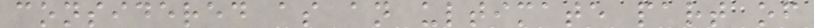considered as an ultimate part of
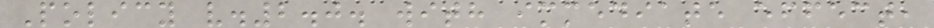Policy v.2.0. with immediate effect,
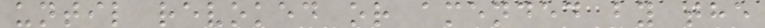until revoked or amended by the
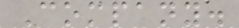Company.
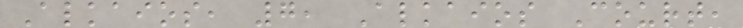Alkaios, 7, Alkaios Court,
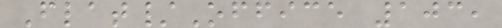Flat/Office 103,
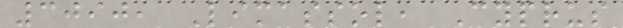3090, Limassol, Cyprus
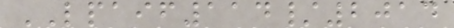LPAIF114/2014
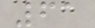61
